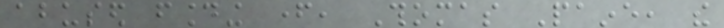abused founding father, Thomas Paine, the
